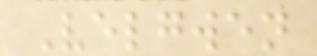Velgwen
